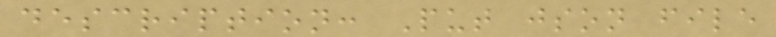description: Put json file
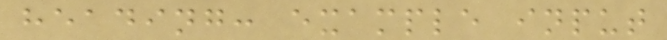heading: example input
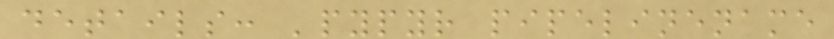details: 'pypyr pipelinename
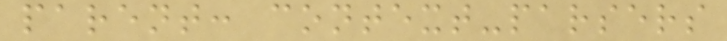parent: context-parsers
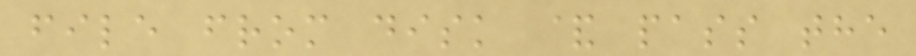file from disk & pass the
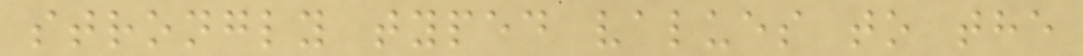strongly typed values to the
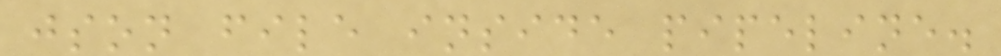json file inside pipeline.
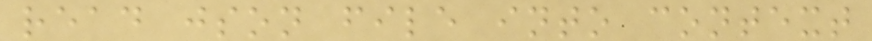read json file into context
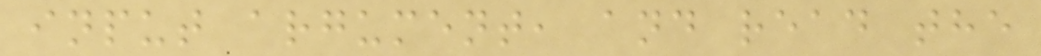input argument, and read the
